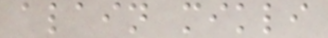alain mikli
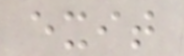exit
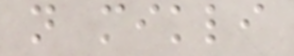n mikli
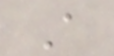A
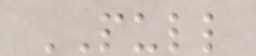PULL
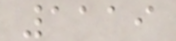1119
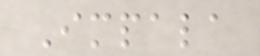Impala
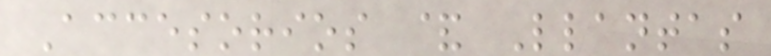Accesorios & Llantas
